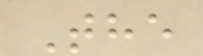The
